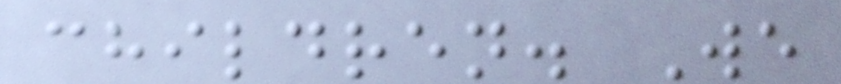children. We
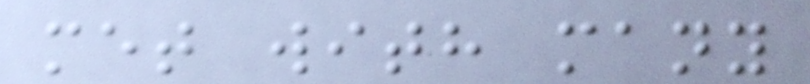met with many
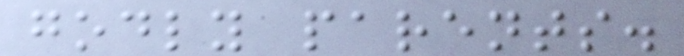godly parents.
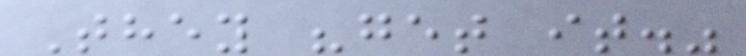They "get it."
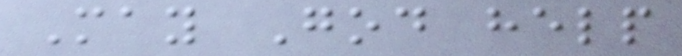May God help
